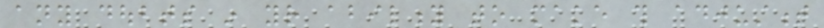any doubts in your ability to make this adjustment
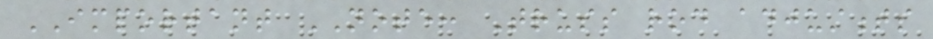IMPORTANT NOTE: Truss rod adjustments
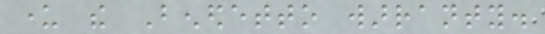under the Benedetto warranty.
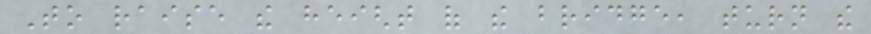To raise the height of the bridge, turn the
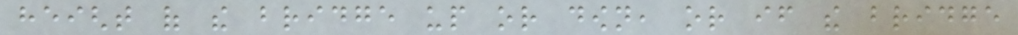height of the bridge up or down, or if the bridge
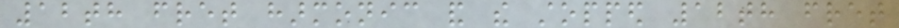12th fret harmonic and the stopped 12th fret
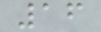16
